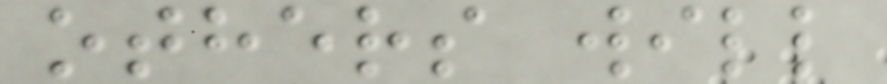others will
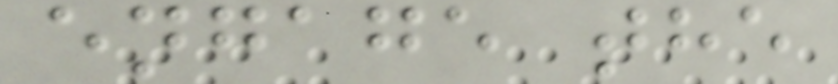engage the
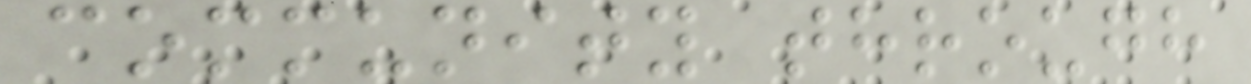community through
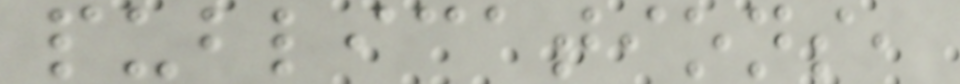publications,
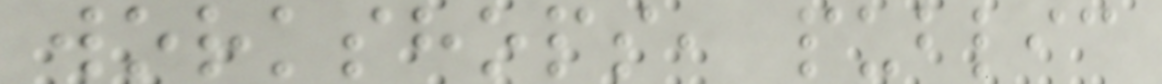workshops, public
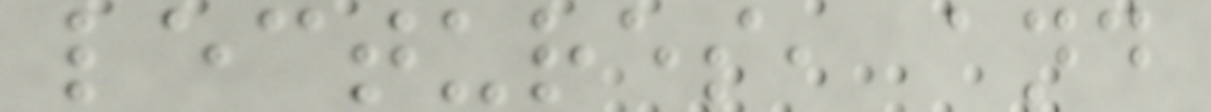lectures, and
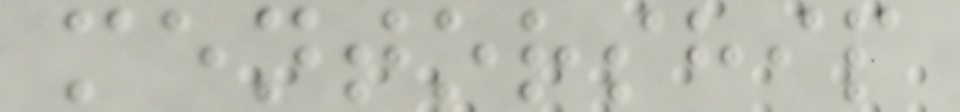mentorship
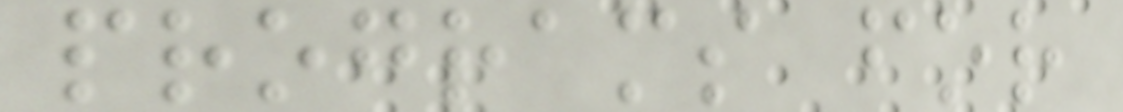programs for
